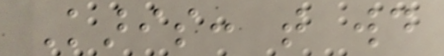Karis: that would
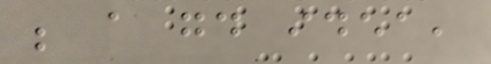be a good idea,
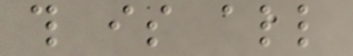this is all
